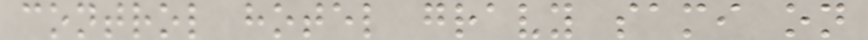control hotel gravy sami on
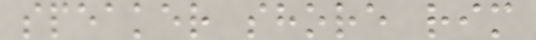speaker shore rim
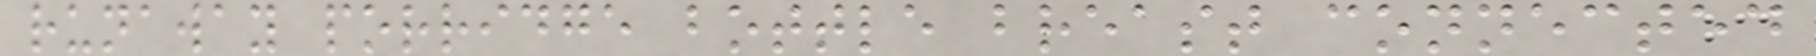runaway porridge bottle breast connected
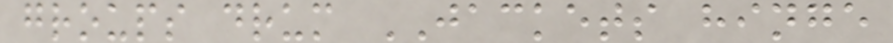groups drum JACKETS hinge
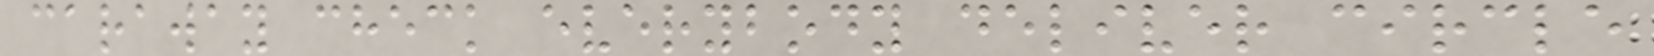caraway check everybody deliver circle
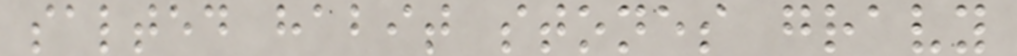salted habit stones gravy
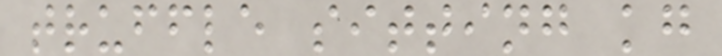truffle sitting kg
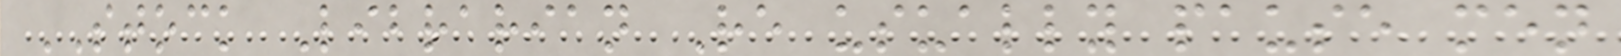STOCK Librarian Re usually pause men
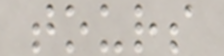tours
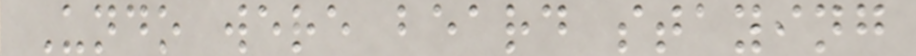Undo were beard staying
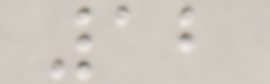12
